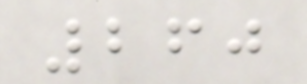260
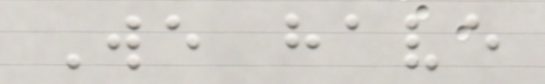We have
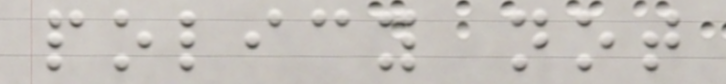policy not
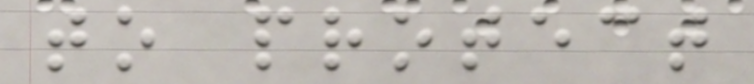to protect
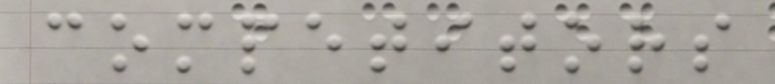competitors
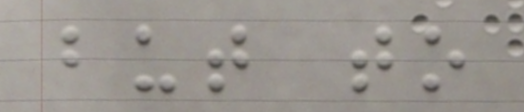but to
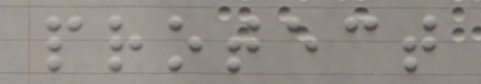protect
